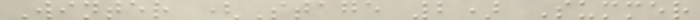Winter (Stage 2) Summer
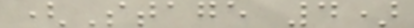(Stage 4)
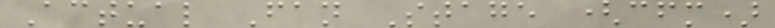Actual Fan Stage (cfm)
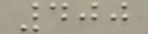400
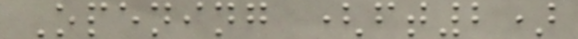Opening (ft2)
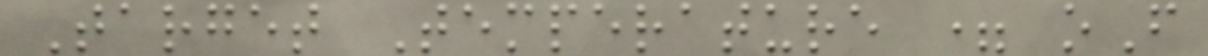Target Temperature = oF
